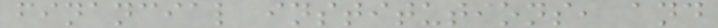financial institutions, and
